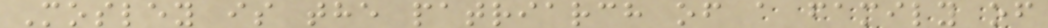Mosley is the patriarch of a family of
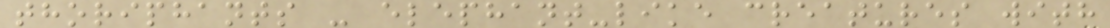thoriphants - elephant-like creatures with
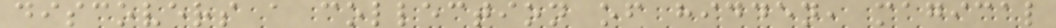discovers a collection of hidden, magical
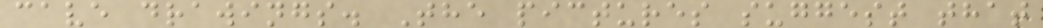cave drawings. The pictures suggest that
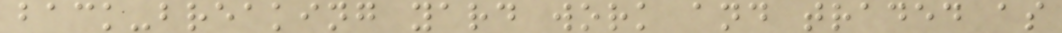back-breaking yard work and traded as
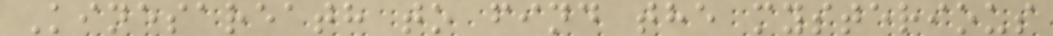Kinesareath to find the mysterious
